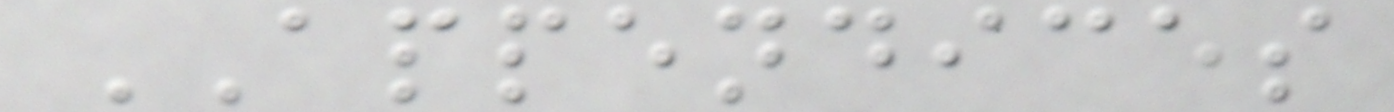APPENDICES
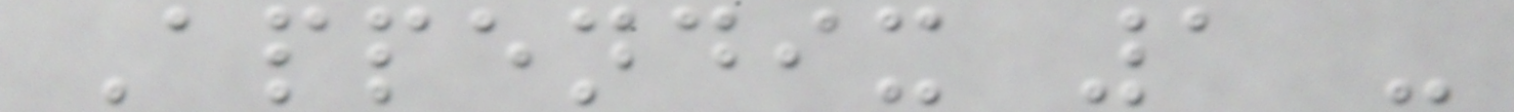Appendix 1 -
